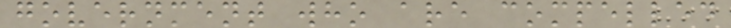government who are compelled
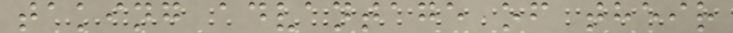taking advantage of their
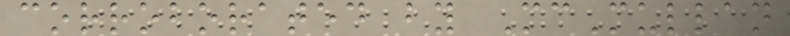corroborated by McMullan
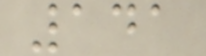141
